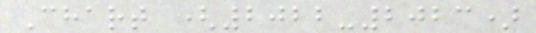Chart (2022-2023)
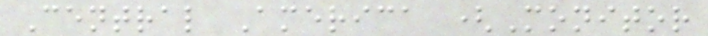Central America (Monitor
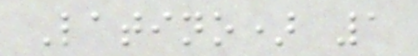Latino) 1
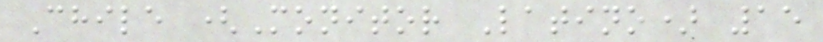Chile (Monitor Latino) 15
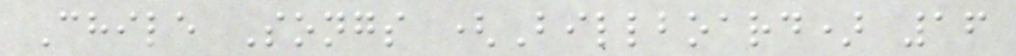Chile Songs (Billboard) 16
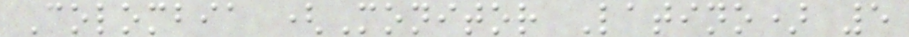Colombia (Monitor Latino) 5
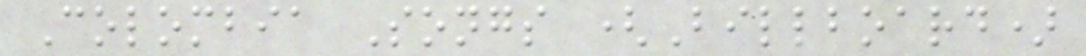Colombia Songs (Billboard)
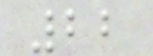22
